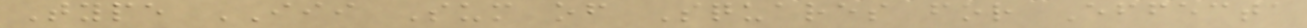Type III Sum of Squares for Effecta
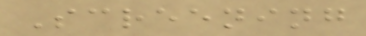Screening
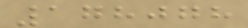178078
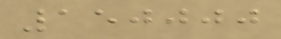150000
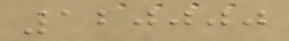120000
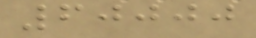60000
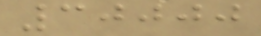30000
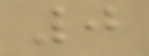0
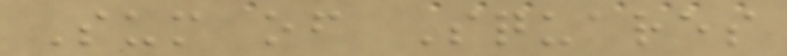Sum of Squares
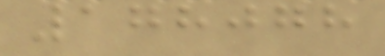178078
